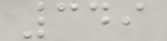349
